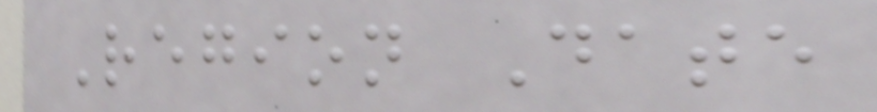Region Date
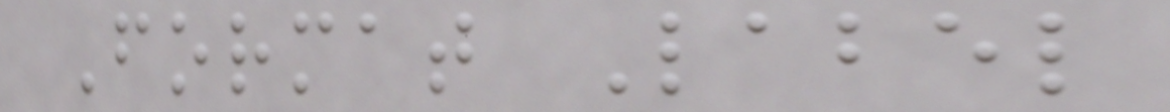Format Label
